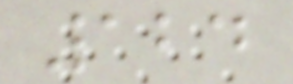124
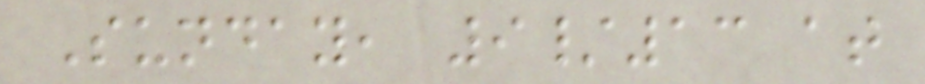Sunday, 9/13 at
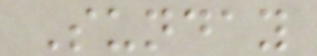Sunday
